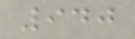940
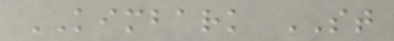KIMBARK ST
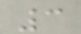3
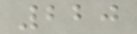220
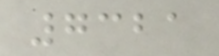7321
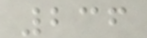236
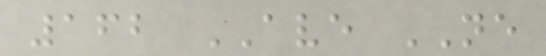162 AVE NE
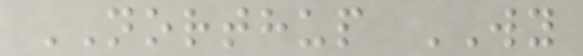NORTHUP WY
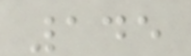145
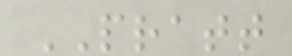PRATT
